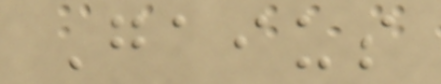Gaius
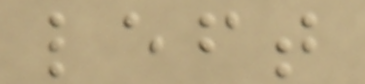left
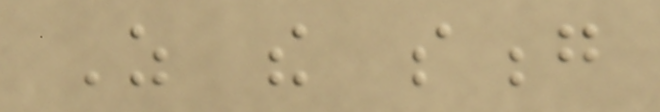As the song
